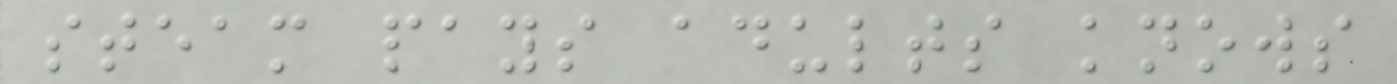steam pays adults knows
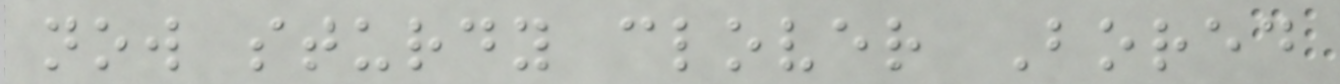now sturdy clover Bored
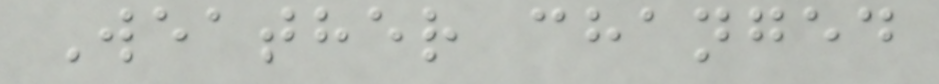Weather changed
